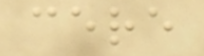cere
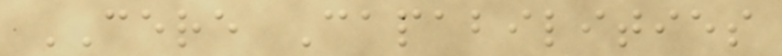CERE Capabilities
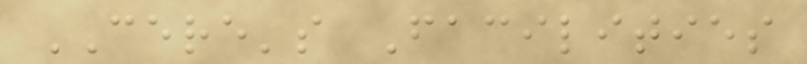CERE's Facilities
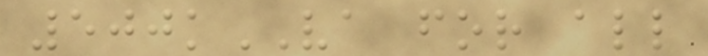500kVA for all
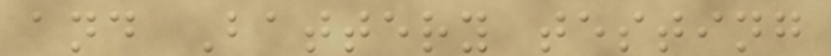and Battery testing
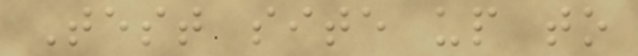Test site up to
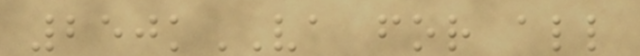250kVA for all
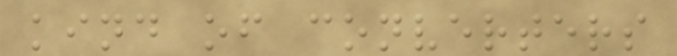kind of converters
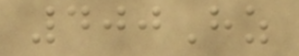400Hz
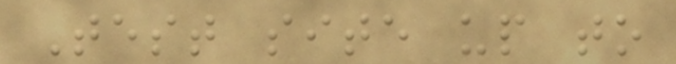Test site up to
